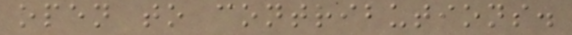open to contributions.
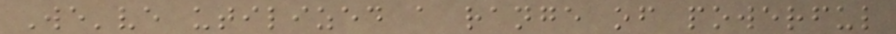We've utilized a range of powerful
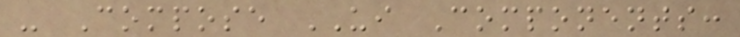- Compose UI Components:
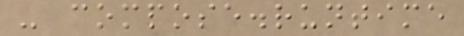- compose.runtime
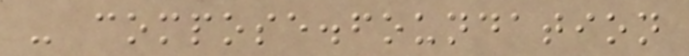- compose.foundation
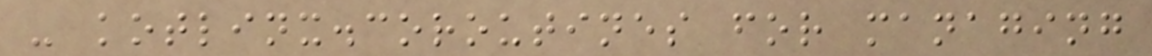- kotlinx.coroutines for managing
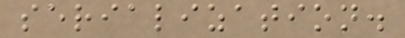serialization.
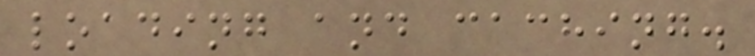loading and caching.
